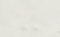-
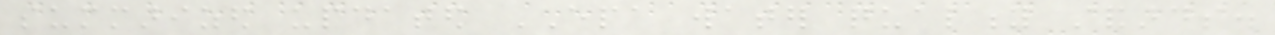summarized updated EPA water quality standards.
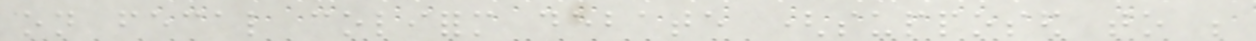on fecal coliform debate (supposed to be
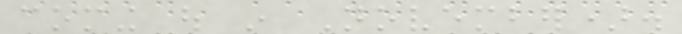coming out in November).
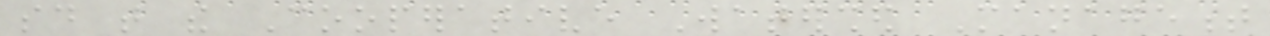said that the Cooperative Watershed Management
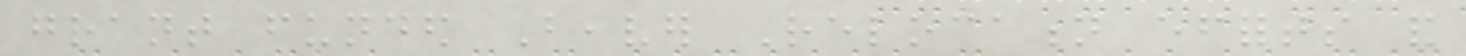grant funded Beaver Relocation efforts and
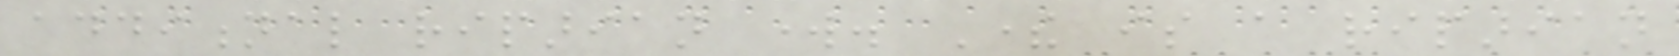additional riparian work. There is a riparian
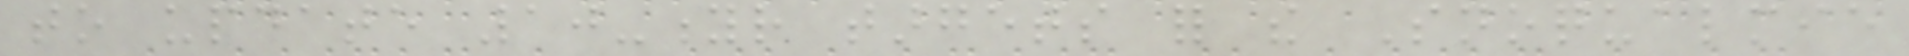to update 10-yr targets for the Snoqualmie
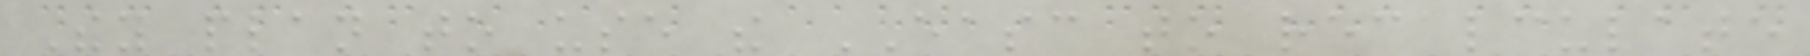They plan to use the EASC to recalculate
